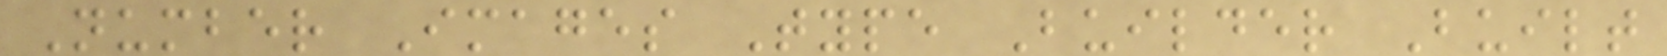Number Images Type Builder Built
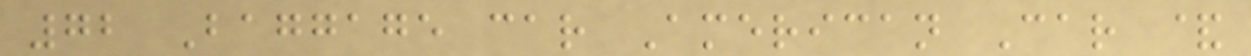72 Baggage car American Car &
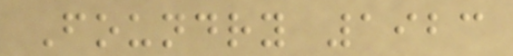Foundry 1923
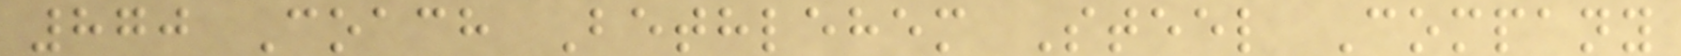870 Coach Bethlehem Steel Company
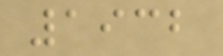1932
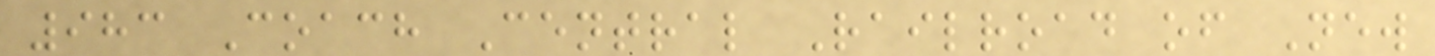983 Coach Central Railroad of New
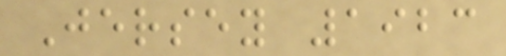Jersey 1923
